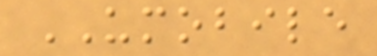UMOBILE
